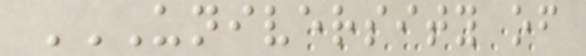UNIVERSITY OF
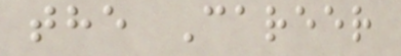the Career
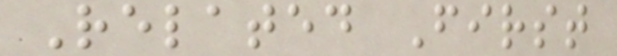Related First
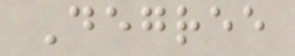Degree
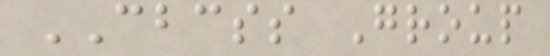CBCSS Group
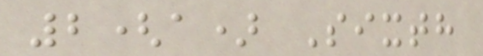2(a) Sixth
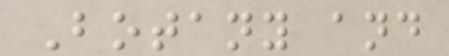Botany and
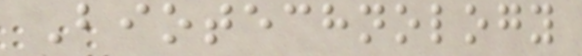Biotechnology
